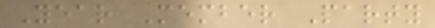Year Member Party
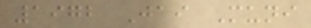1972 Jai Muni
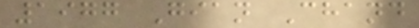1977 Gian Chand
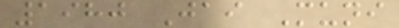1980 Jai Muni
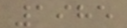1985
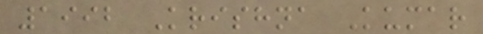1992 Krishna Kumar
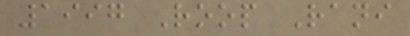1997 Roop Rani
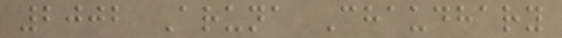2002 Aruna Chaudhary
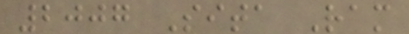2007 Sita Ram
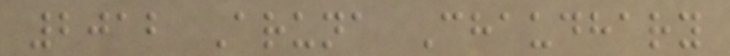2012 Aruna Chaudhary
